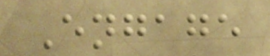Engage
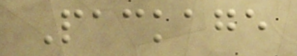Package
